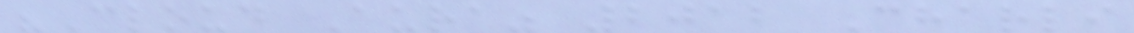"Cloud Aura" 2012 Charli
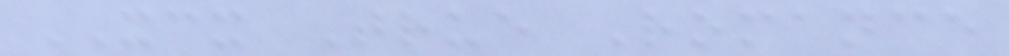XCX True Romance
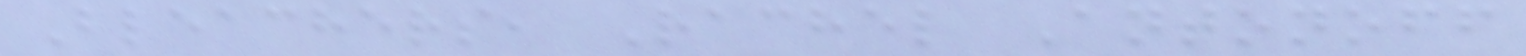Bleachers, Rachel Antonoff
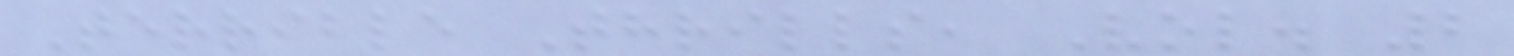Terrible Thrills, Vol. 2
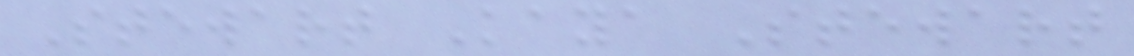Stewart Kaya Stewart
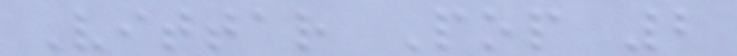Vittar Pop 2
